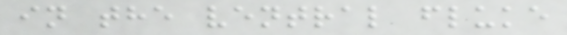in the ventral fluke
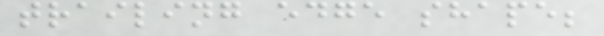trailing edge shape;
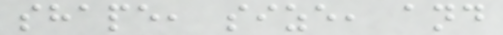shape, size, and
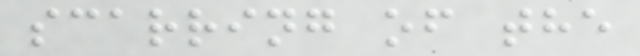scarring of the
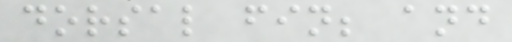dorsal fin; and
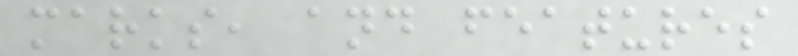marks, and features
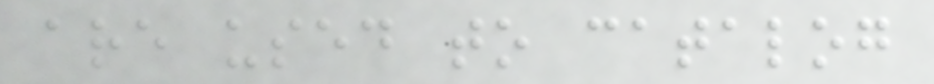are used to catalog
